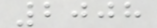2008
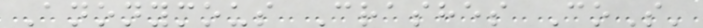Anonymous Crashes CoS'
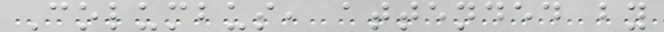Columbus, attended by
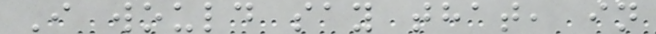I would say that, in
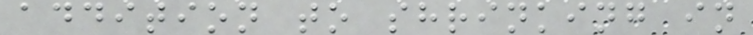addition to shrinking in
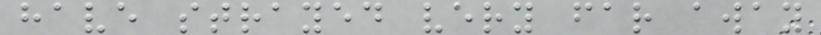have strayed very far away
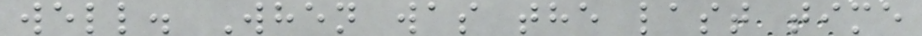well. When was the last time
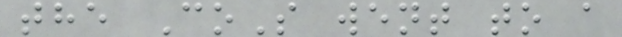the CoS went to a
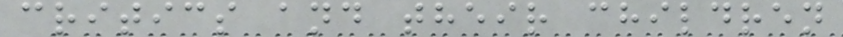critics and their children
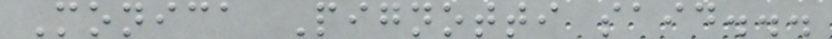Monica Pignotti said...
